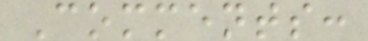Comments:
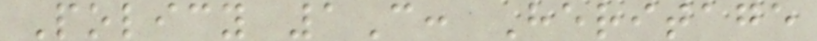Policy 1C: Heritage
